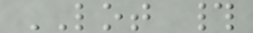LOT #
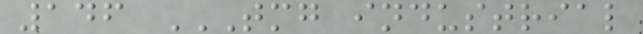146 TMG INDUSTRIAL
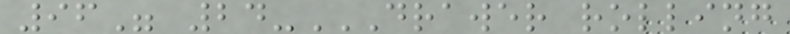96" 24-DRAWER ROLLING
